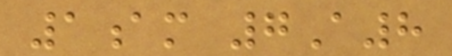1am 7A8
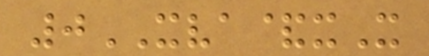0XVA&xX
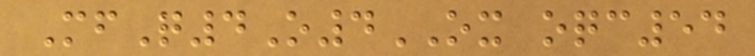MfQ4O4OX oqc54
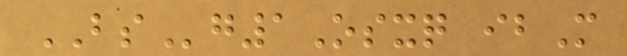BSg1Osxq ibM
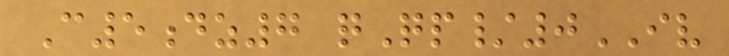C5dz7 qQp/0IV
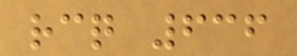rcq 636
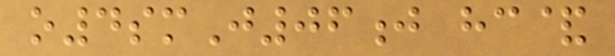o4smJ06j hc&
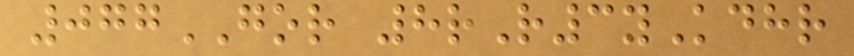077GOR 8rR3yKdhr
